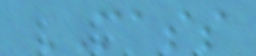MASS
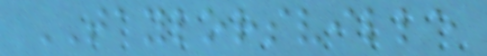TAYLORSVILLE
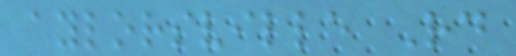aylorsville Rd
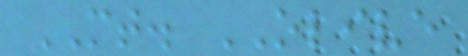MT. OLIVE
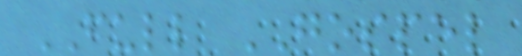FULL GOSPEL
